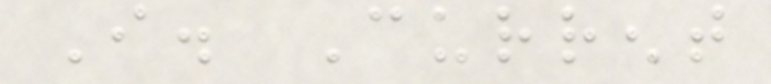I. Current
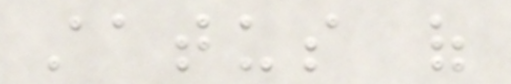status of
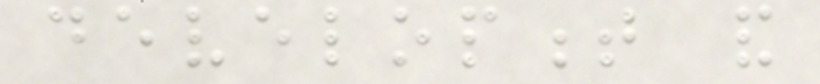development and
